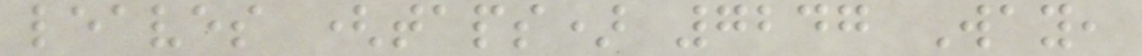leaves (taps) 7247 Way,
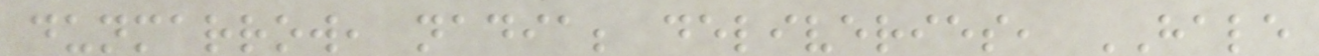dunmarrow, nadia; deliveries, HALE
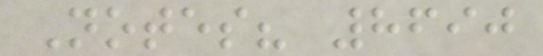Notes? 8690
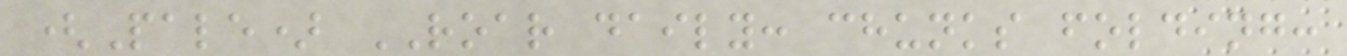(Pale) ROAR daily: chunks folding:
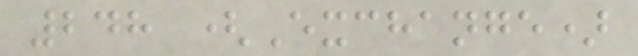248 (Exchange)
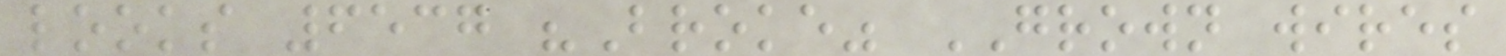looks 6537 "Broke" GROWN wires
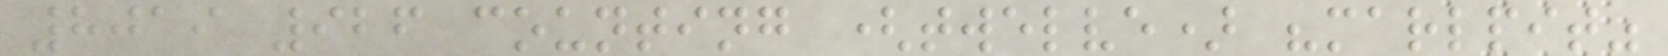8019 926 counting (twelve) "marlpit"
